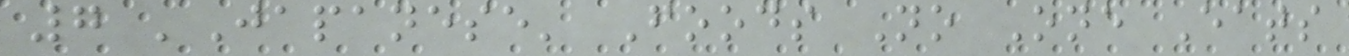7 'Japanese' Foods No One Eats
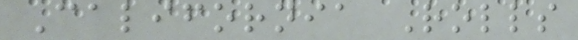California Rolls
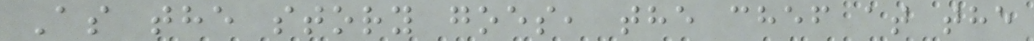As the story goes, the chef at the
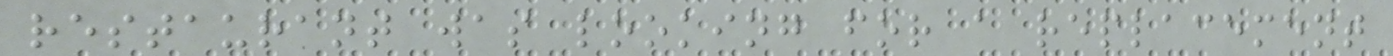restaurant was looking for a replacement
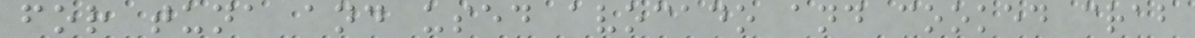for tuna and used avocado and cooked crab
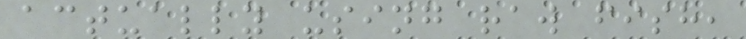actually using raw fish,
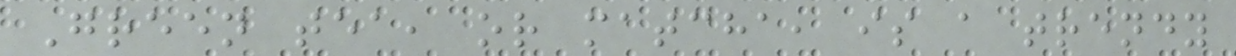Green tea, or matcha, is a trendy
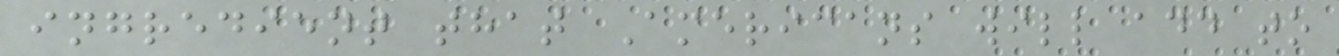ingredient that Americans will add to
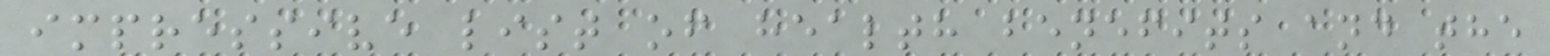impressive list of health benefits and the
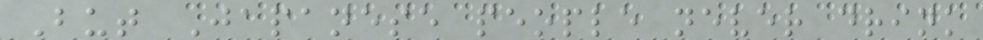But Japanese people never drink
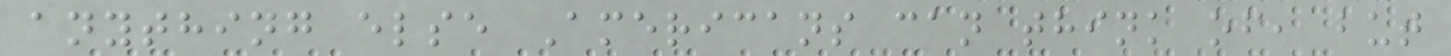anything else Americans can think of, but
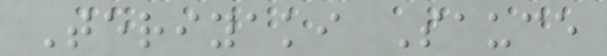Teriyaki Sauce
